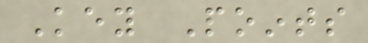Key Points
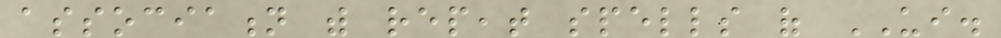association with repeat spells of UI.
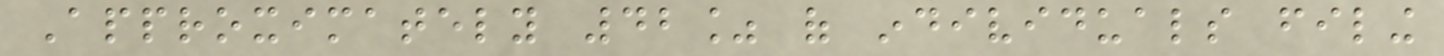Approximately 42% of individuals filing
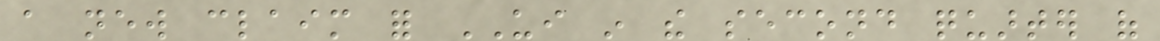a new claim for UI in the second quarter of
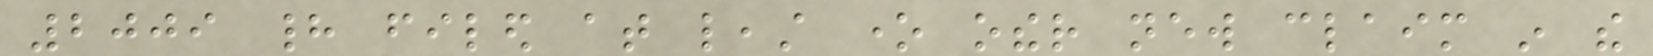2009 had filed at least one other new claim in the
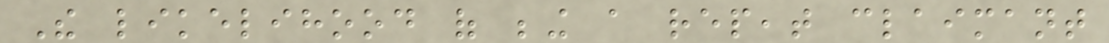The likelihood of being a repeat claimant
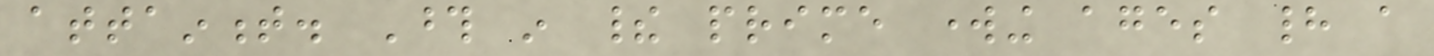attainment. Those in their prime working ages had a
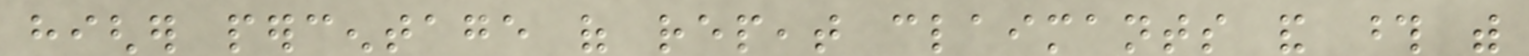higher percentage of repeat claimants and those with
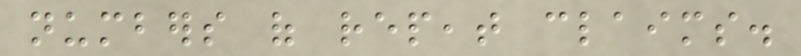numbers of repeat claims.
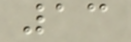13
